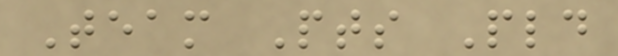Team Pts Pld
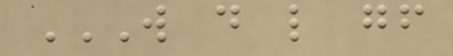W D L GF
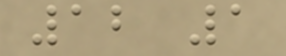12 1
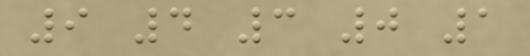9 4 3 0 1
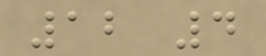12 4
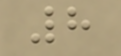8
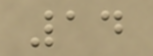14
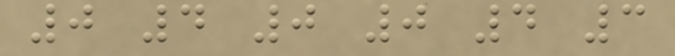0 4 0 0 4 3
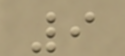9
